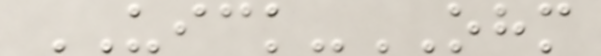UICK-OHM
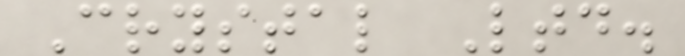Crystal Ltd.
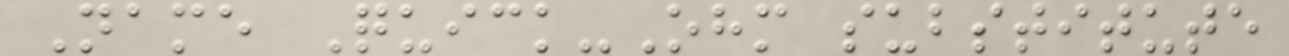Name Quick-Ohm substitute
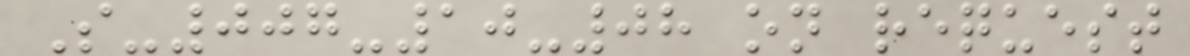S-007-10-08 on request
